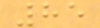85
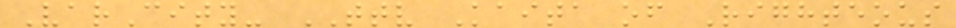VarCity- TTV Kaita of Righteous
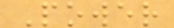Power
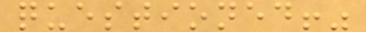questioned!"
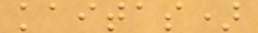kaitas)
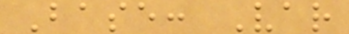Base: Var
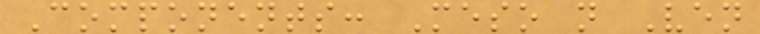Components: Meso n Ven
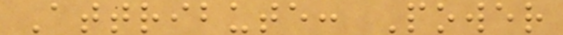Attribute: Power
